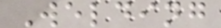Welding
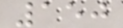150
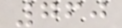760
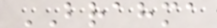BRAHMA
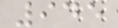945
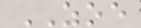ZOE
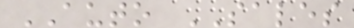AUTO SALES
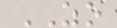ZO
